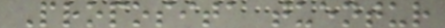Proposita tuentur
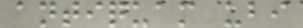antiquam ubi
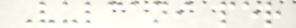Vulcani per
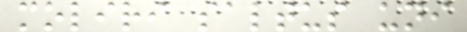moliri saltus uni
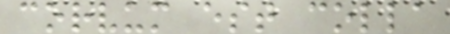corvum est colla
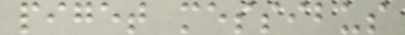piget messibus
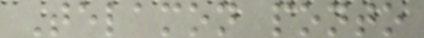Telamon ponto
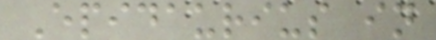Epidaurius in
